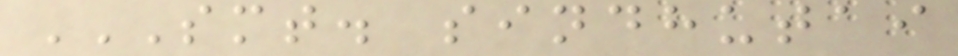SMT. SINDHUTAI
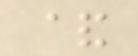&
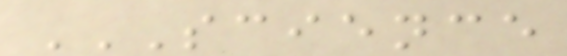SCIENCE
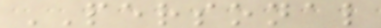PERSONAL
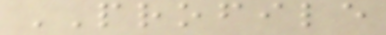PROFILE
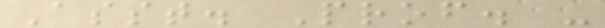Asst. Prof. -
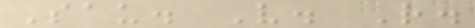Sau. V. R.
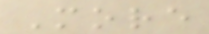More
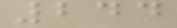244
